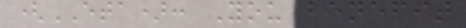(ETA): You benefit
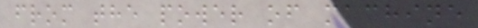from the power of machine
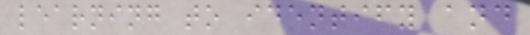learning to identify and
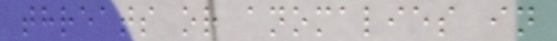threats or anomalies in
